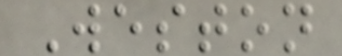Weston
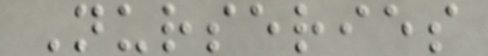Nurseries
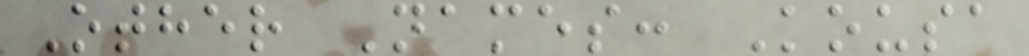Other Names: Kousa
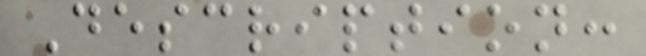Description:
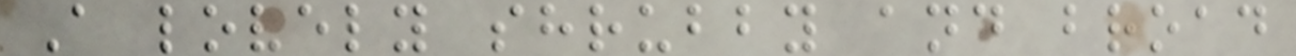A lovely shrubby and broad
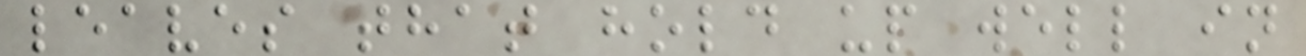leaves that hold up well in
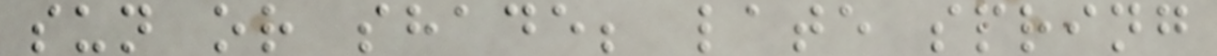sun or shade; late spring
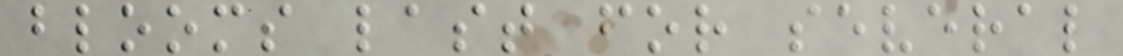blooms last for several
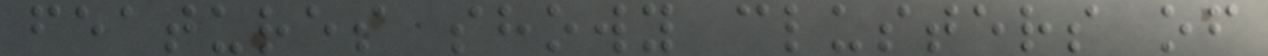features showy clusters of
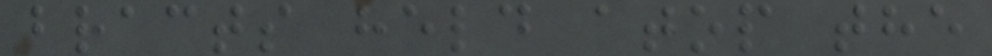bracts held atop the
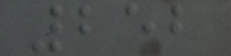252
